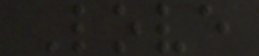Love
